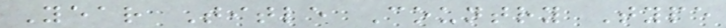Year Title Country Type
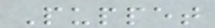Puppet
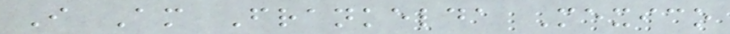I Am Frankelda Mexico
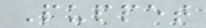Puppet
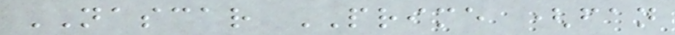NASCAR PRIME (fan
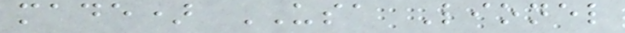made) USA Lionel
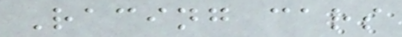Racing cars
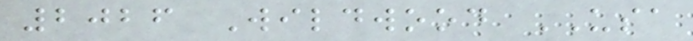2026 Wildwood USA
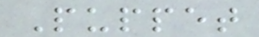Puppet
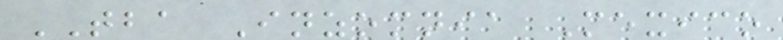TBA Inzomnia Mexico
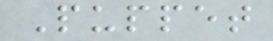Puppet
